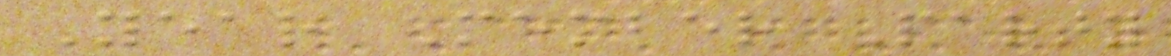Year Member Party
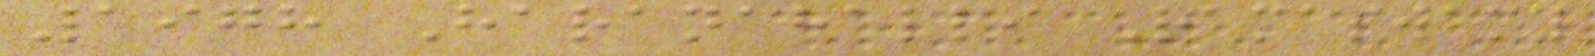1978 Haranahalli Ramaswamy
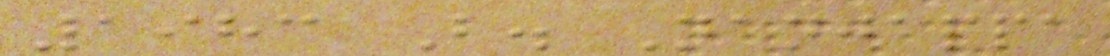1983 B. Nanjappa
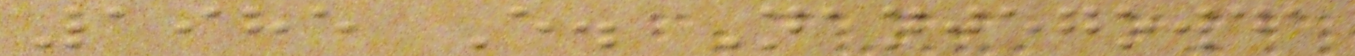1985 E. Nanjegowda
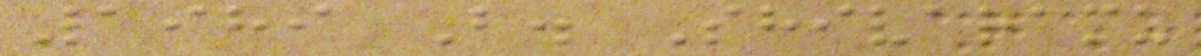1989 B. Shivaramu
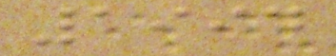1994
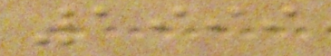1999
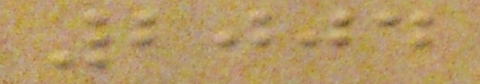2004
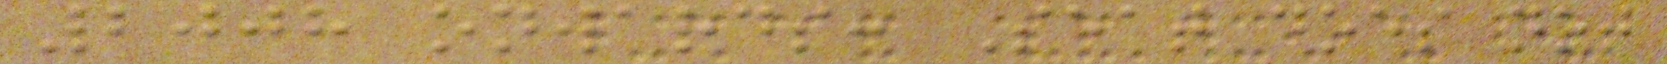2008 onwards: Seat does not
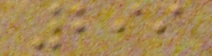299
